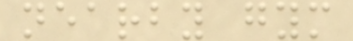nearby gym
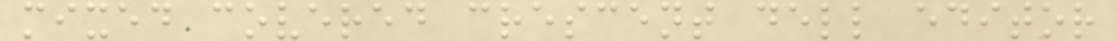mixed covered crescent dell editor
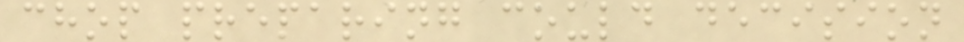chop preparing could decision
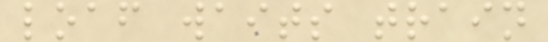loaf waits train
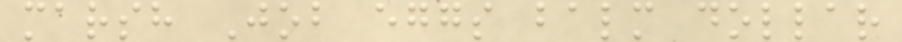marsh Job eggs balm dollar
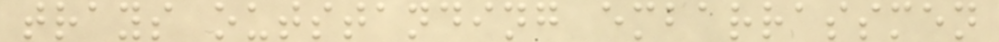trays outstanding embarrassmen
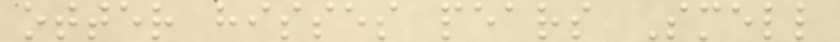otter hisses pears Smell
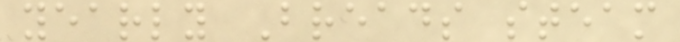yearly Breads steam
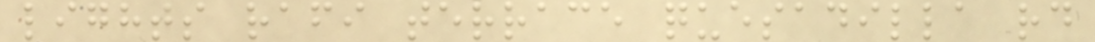lights rafi terrace quesadilla rd
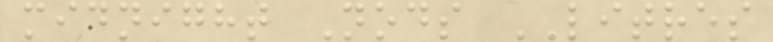midnight Nods LITRES
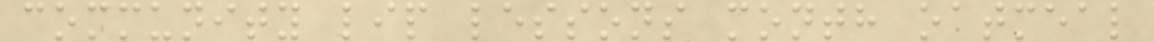community lip lessons month oatmeal
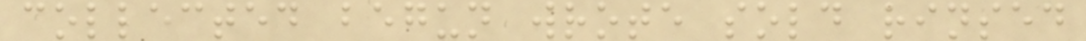collected begun wrote sold rinsed
